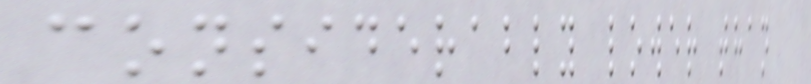considerably lower than
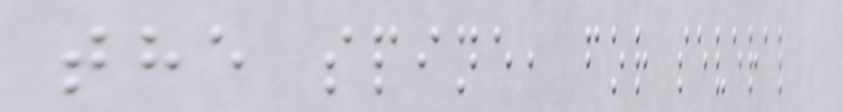the spine, for several
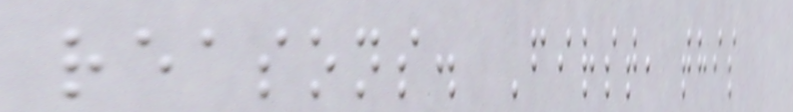reasons. First, this
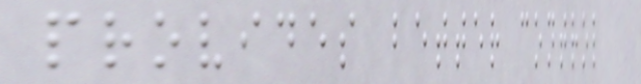provides better control
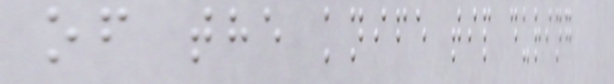of the knife tip during
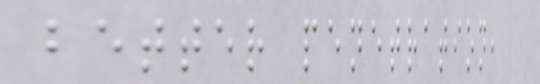better penetration,
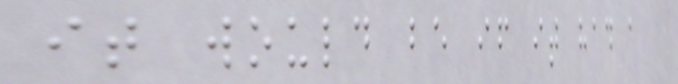it would be if it had a
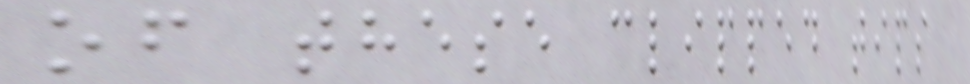of these clipped tips
